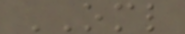OML
